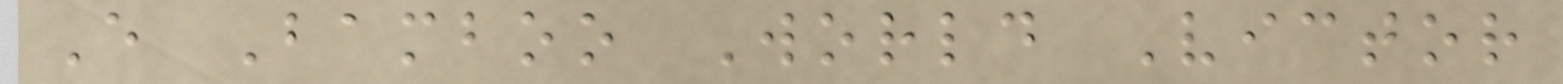E Bamboo World Victor
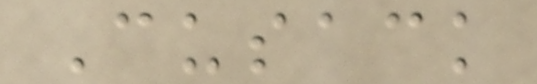Cusack
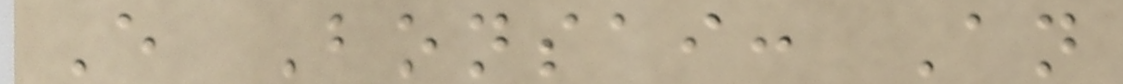E Bonsai: An
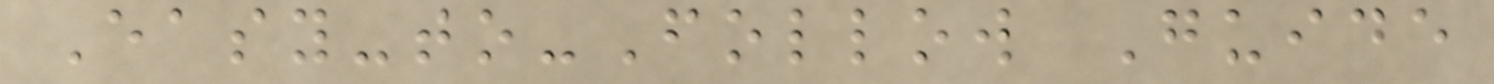Easy-to-Follow Guide
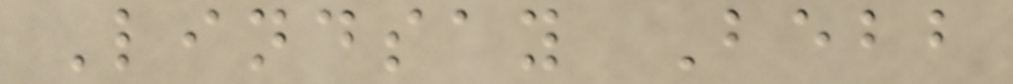Lindsay Bebb
